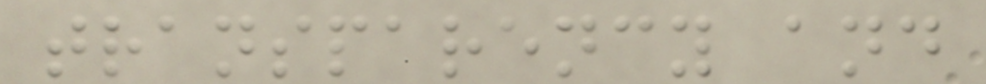transparency and
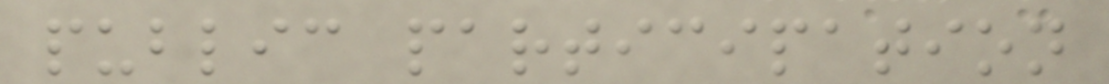public participation
